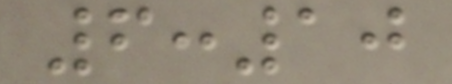6:10
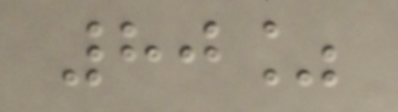80%
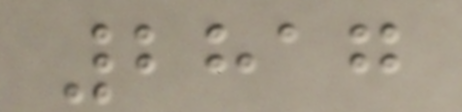2817
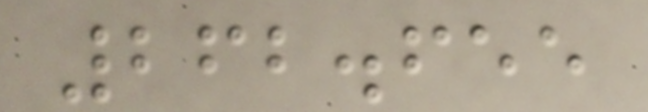262.655
